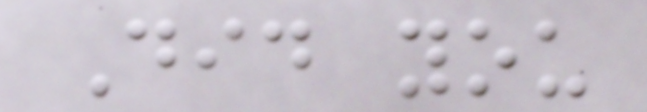Did you
